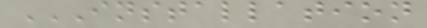INSTALLATION
